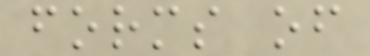forms of
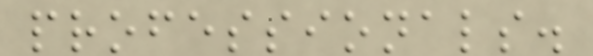professionals.
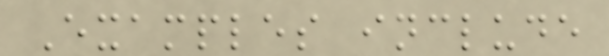Examples include
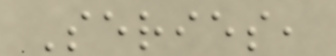Series,
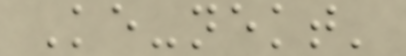Ke-nekt'
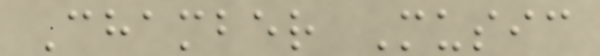Chamber Music
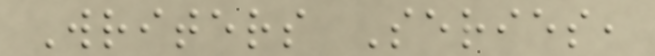Writers Series,
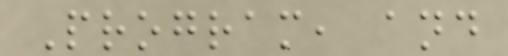Program, and
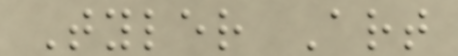Tyler Art
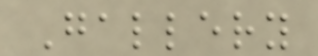Gallery
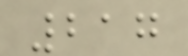217
